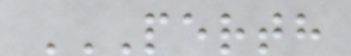PERTH
